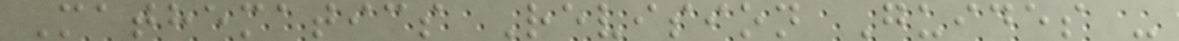Mathematics Revision Guides -
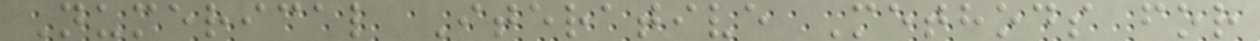Numerical Iterative Methods for
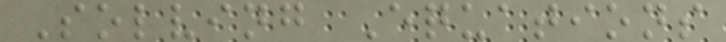Solving Equations
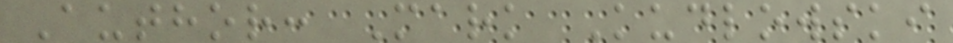Author: Mark Kudlowski
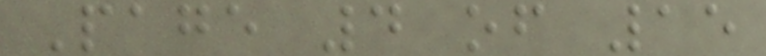Page 4 of 15
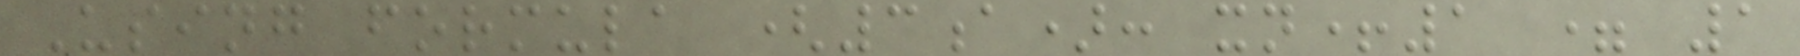Using formula (3a): xn+1 = 1
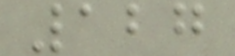127
